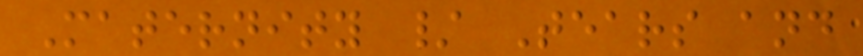Maternity / Tears and
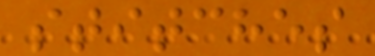stitches
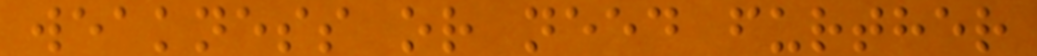weakness or need further
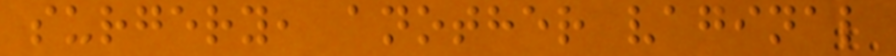surgery, another vaginal
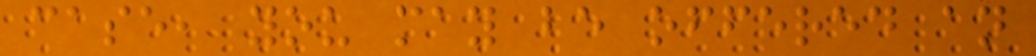case, you may be offered an
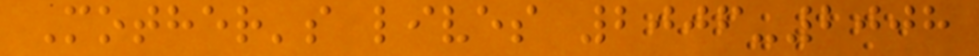Mother's lives 2006-2008
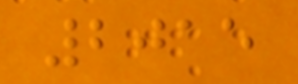2015
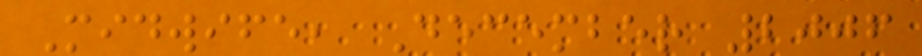Midwife, December 2006
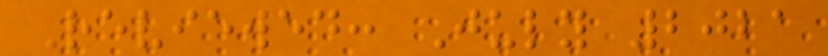Reviewed: July 2021
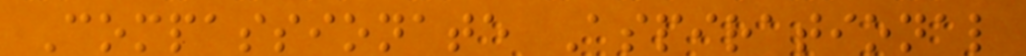Compassionate Aspirational
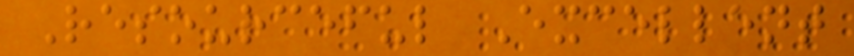Resourceful Excellent
